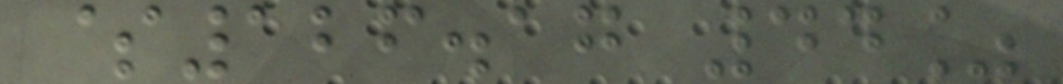$126.17 44%
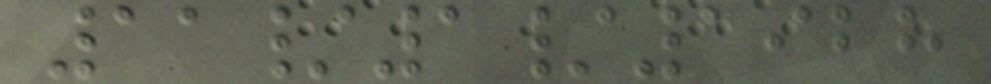11/1/1928
